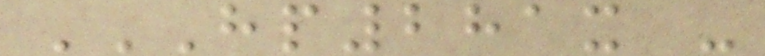HP281X -
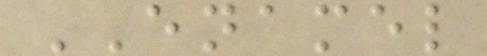ENAMEL
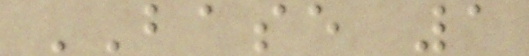BASE 1
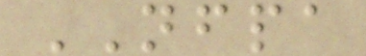NFPA
